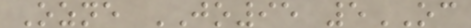Ozne JO95 5OC
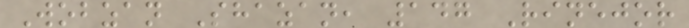Wobzan Shazan, 147 Rinejor
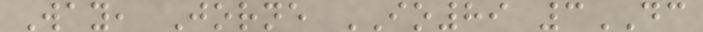Way, Jorne IO89 3DC
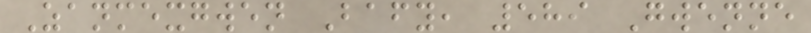Zanmexgwen Bafy, 589 Gwenne
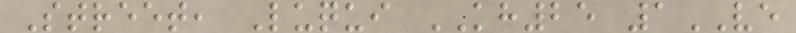Street, Luqui KH25 1VE
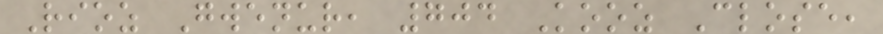Rioz Gwenur, 704 Kooz Close,
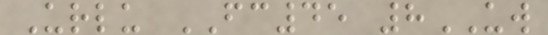Urlu FC45 8UW
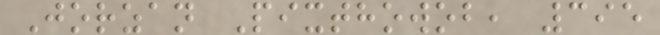Jorzan Pixthowob, 395
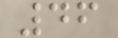46
